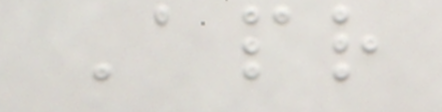Apr
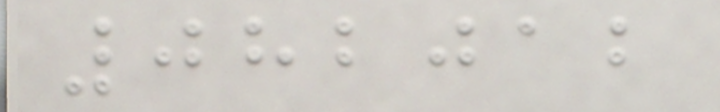082012
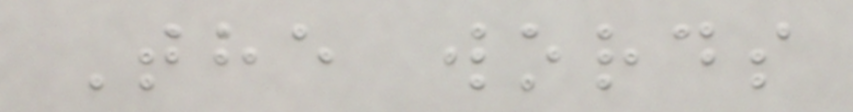The words
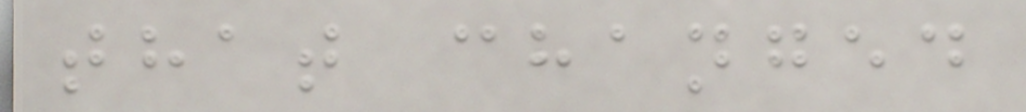that changed
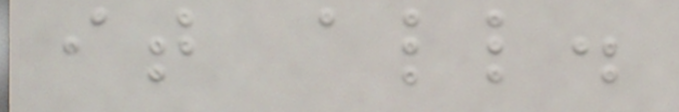it all.
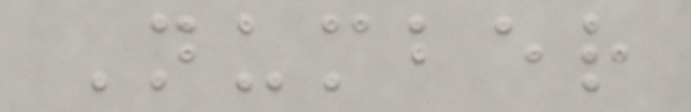Number
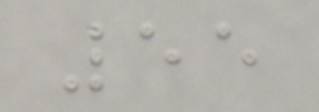55
